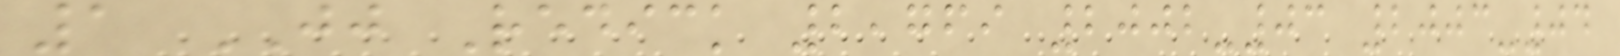1 JJ Redick 2,769 2002-03 2003-04
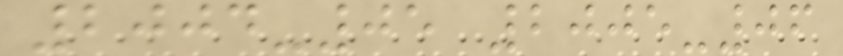2004-05 2005-06
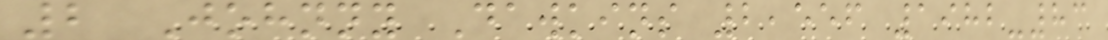2 Johnny Dawkins 2,556 1982-83
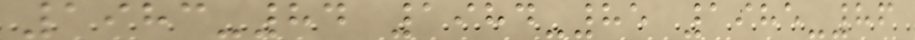1983-84 1984-85 1985-86
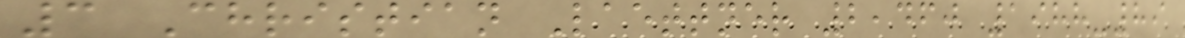3 Christian Laettner 2,460 1988-89
